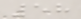58
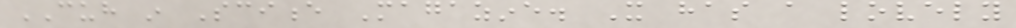CUH in Science Magazine. It has a lovely
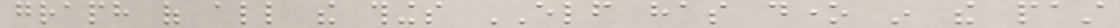graph of all the things ELF has done in the past
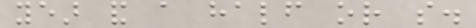year and a half or so.
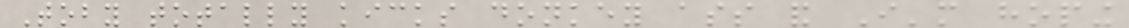Toby totally kicks donkey ass and I'm hoping
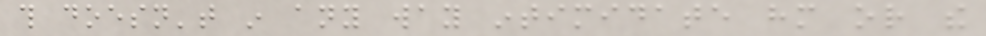this doesn't in any way intimidate him or the
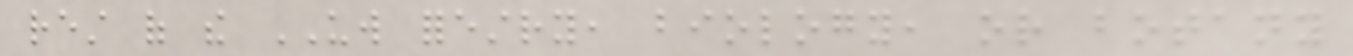rest of the UW forestry, biology, or botany
